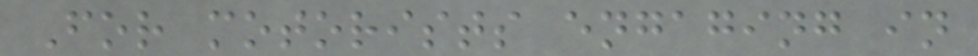For motorists engaging in
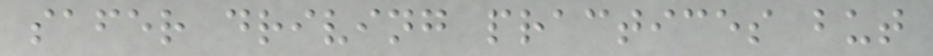safer driving practices but
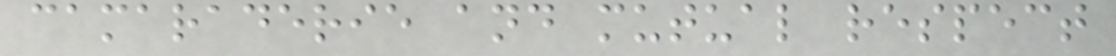camaraderie and mutual respect
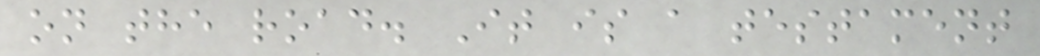on the road. It is a testament
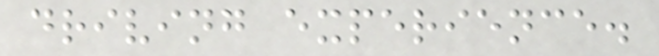driving experience.
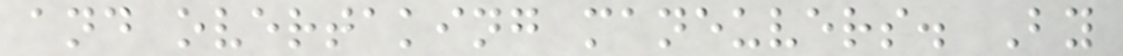and overtaking maneuvers. By
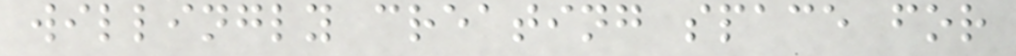willingly creating space for
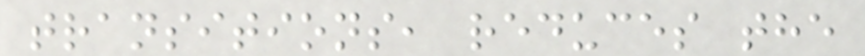transitions, reduces the
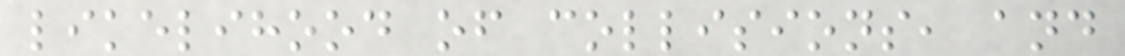likelihood of collisions, and
